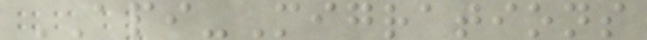API-Migrations
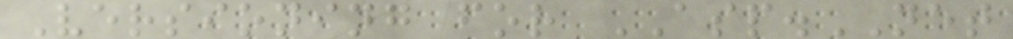Versioning for ASP.NET
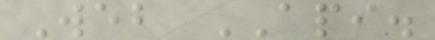Web API.
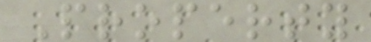Property
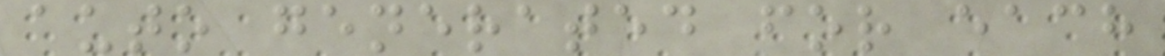auto generated for each
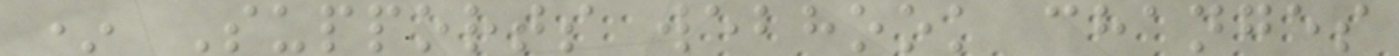* Supports webhook changes
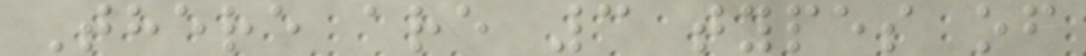There are 3 types of
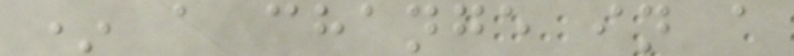* a change in a
